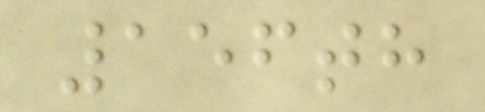156th
